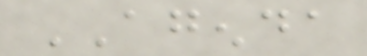AGENDA
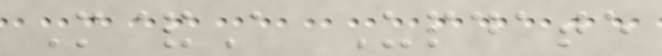M&A Update
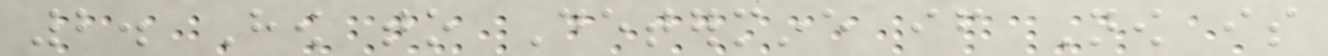2. How to Determine if Now is
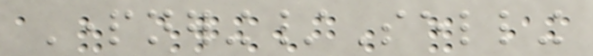Partnering/Selling
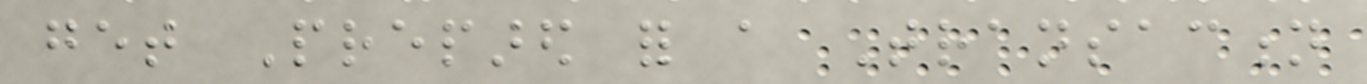get Prepared for a Transaction
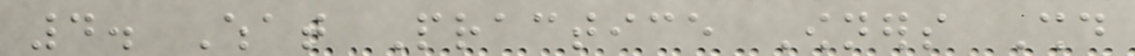4. What Practice Owners Should
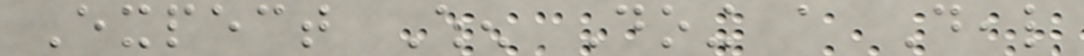Expect When Doing a Deal
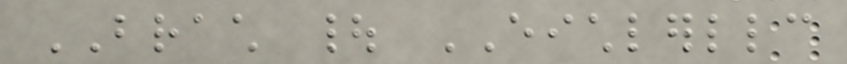BRACH | EICHLERLLC
